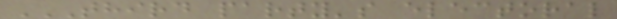THIRD PARTY'S ELECTORAL
